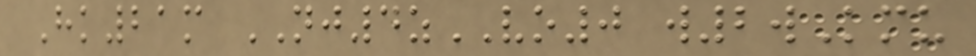Hk21m NJ4zVO0 w2wKmu
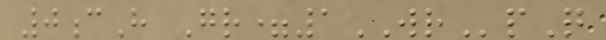0cH Gr=1WRpQ
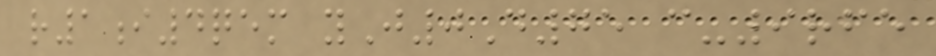r1i4qem yJ0D75 c-9rfe
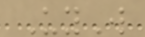UyW
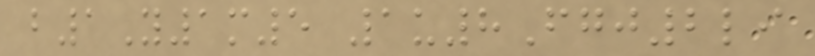b1Y1m5 1u8Fgj2li
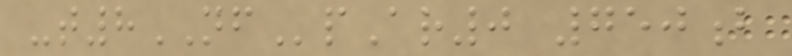-t8NFpAr0 750b
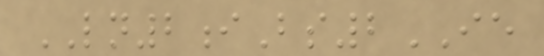LN2iBs2IE
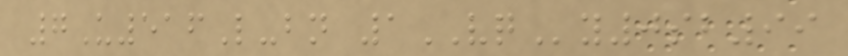7U516L-bn 1VQy0sb99
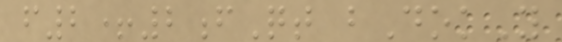f2+2fQt bDokY
